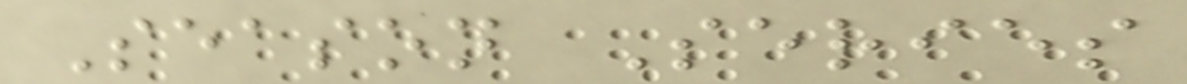Season Series
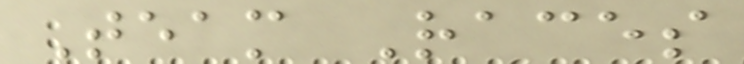Team Races
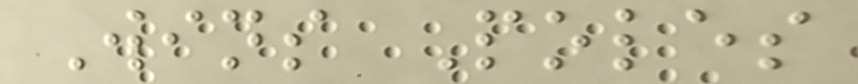Wins Poles
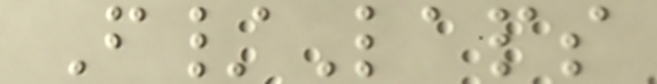F/Laps
